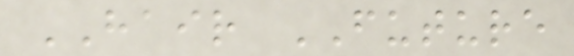HAIR FUTURE
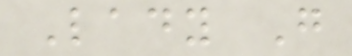Lady G
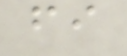fi
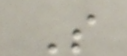S
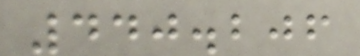440.206
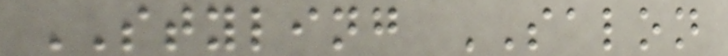STYLING SALON
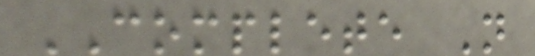COMPLETE N
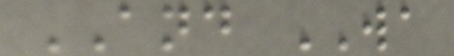AND WA
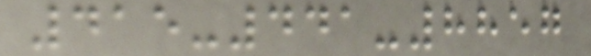415-441-8857
